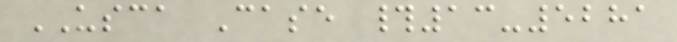USCA Case #13-5281
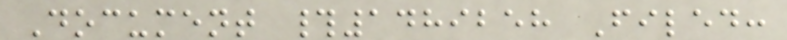Document #1489258 Filed:
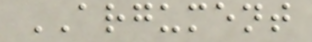ARGUMENT
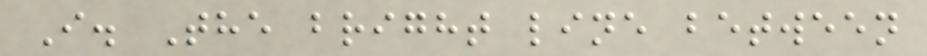I. The bright line between
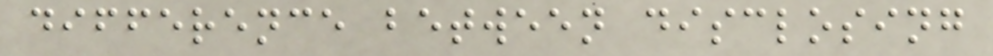difference between disclosing
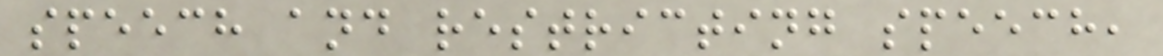speech and restricting speech,
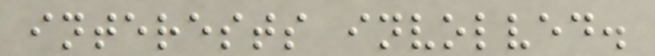interests involved.
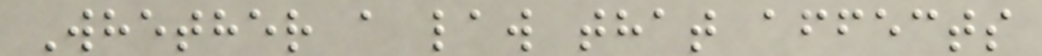Whether a law that affects
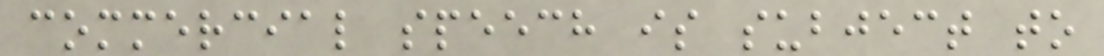commercial speech is subject to
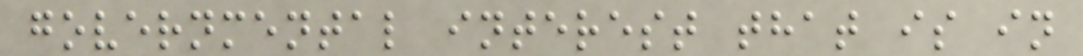governmental interest that is in
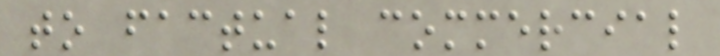to factual commercial
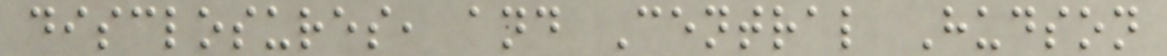disclosures, and Central Hudson
